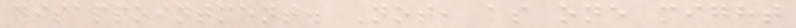disappointment. Not, as one might
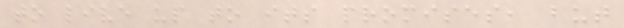to live up to its promises, but
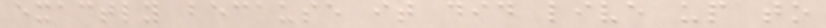exactly because it did live up to
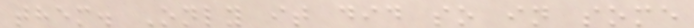them. Only it did so in some
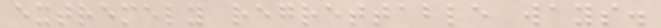extremely regrettable ways.
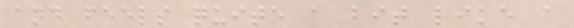and feels quite a bit like a
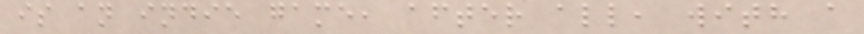is an indie game, after all, with a
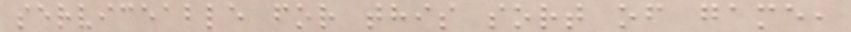serviceable for this sort of game,
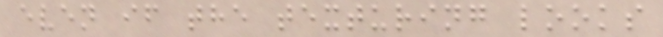even if the texturing looks
